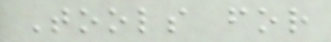Tools for
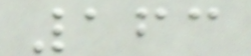163
